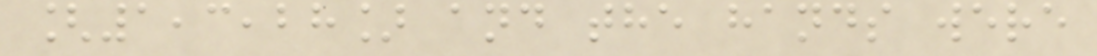[1,3,28] and the hands were
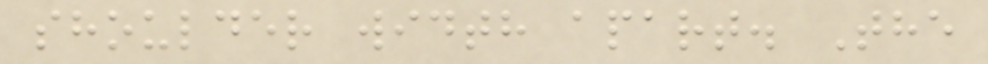shoulder width apart. The
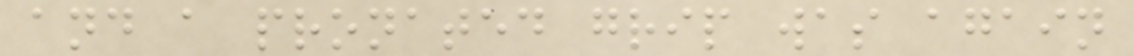and a pronated grip was again
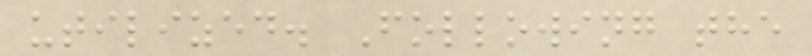utilized. Following the
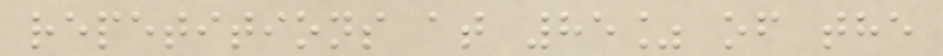repetitions at 85% of the
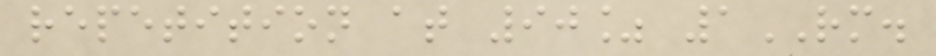repetition at 90% 1RM.
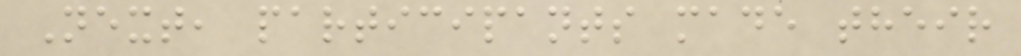Next, participants made their
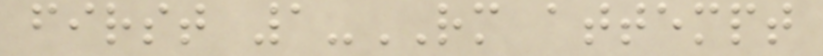first 1-RM attempt
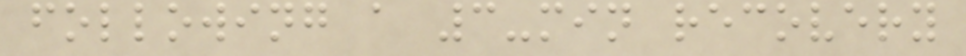following a 3-min recovery
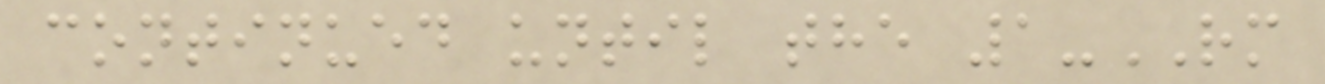continued until the 1-RM
